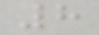8
